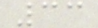33
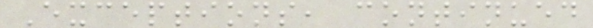Exceptions, continued
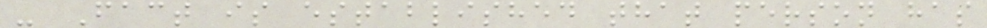- Fact is established that person has
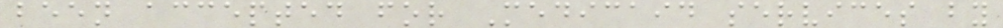been accepted for Medicaid services by
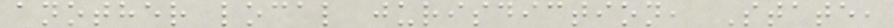another local jurisdiction, State,
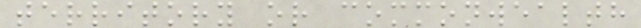territory or commonwealth
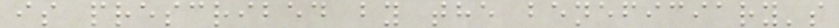is prescribed by the beneficiary's
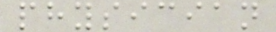physician
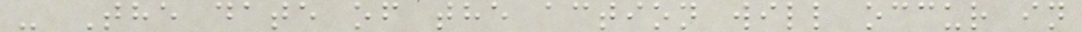- The date of the action will occur in
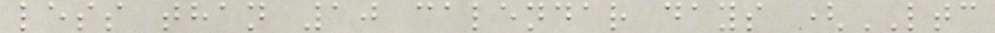less than 10 calendar days (LTC
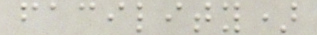facility)
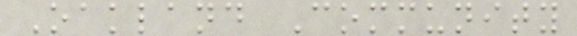Oakland Community
